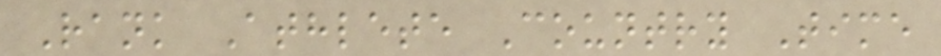Rank Athlete Country Time
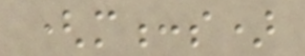(m:s)
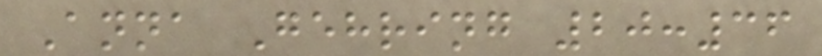Anna Gehring 20:36
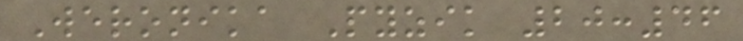Weronika Pyzik 20:46
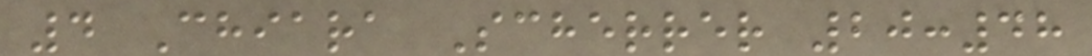4 Chiara Scherrer 20:48
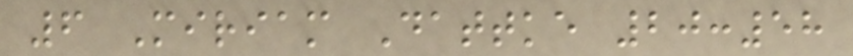6 Miriam Dattke 20:58
